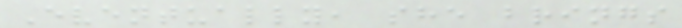Eventually, she brings
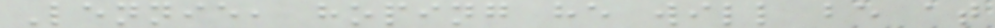Lennie, hoping he will be at
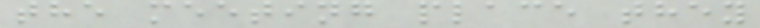the meeting place they
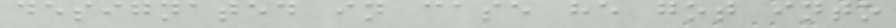designated in case he got into
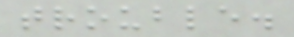trouble.
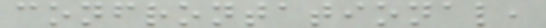confrontational,
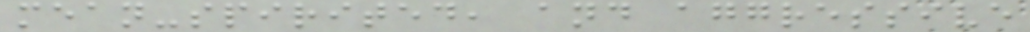mean-spirited, and aggressive
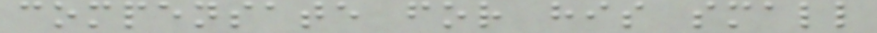compensate for his small
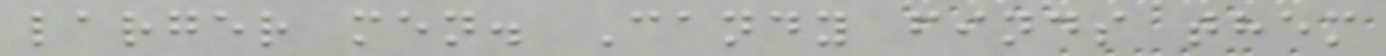larger men. Candy finds them
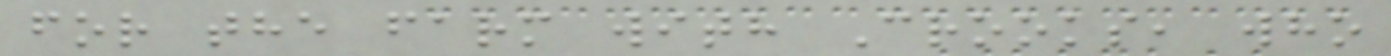for the farm with Crooks, who
